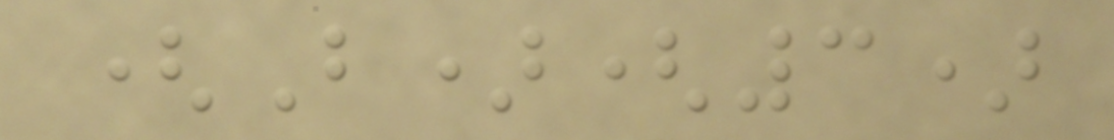(B)(3)
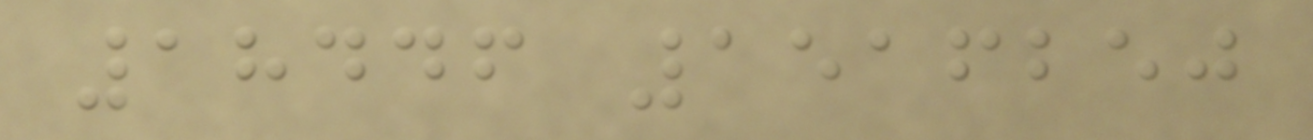18446 1516250
